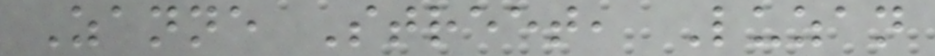Zanne Street, Luzan
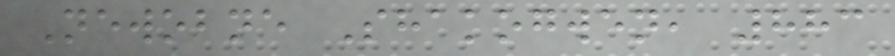Newobne Shakogwen, 883
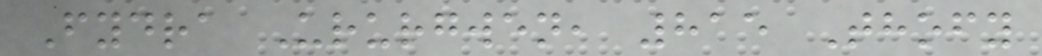Fydra Ururgwen, 815 Thofy
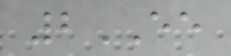2EE
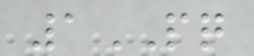1PQ
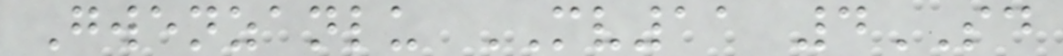Gwenzanlu MV11 4SD
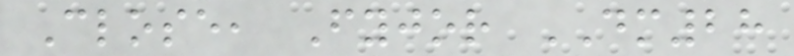Close, Fyjor DM28
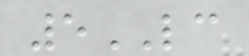5LC
